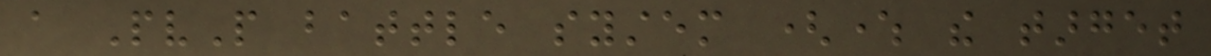a PvP battle system (where the target
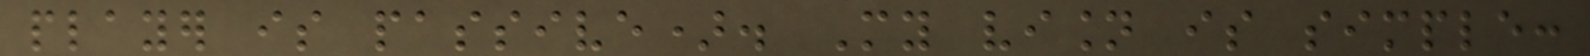player is passive). My vision is simple:
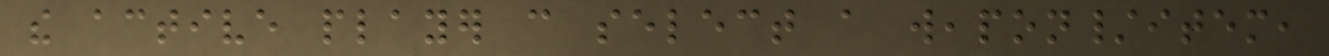the active player can select a weapon/item,
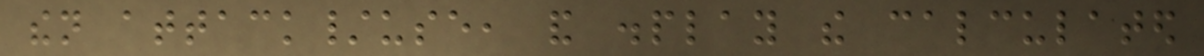then attack/use, and display the calculated
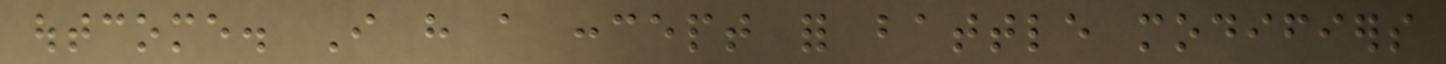outcome. I have a concept for battle modifiers
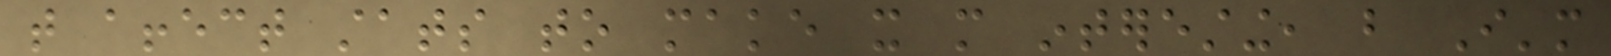that affect stats to make it more interesting, but I'm
